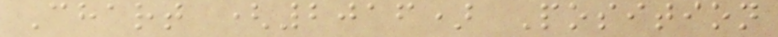Chart (2016) Position
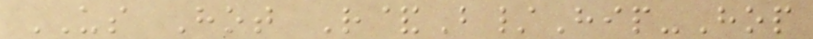US Hot R&B/Hip-Hop
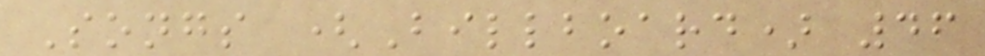Songs (Billboard) 46
